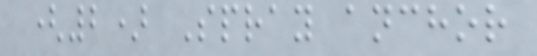(2) Spray anchor
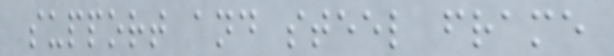support and steel frame
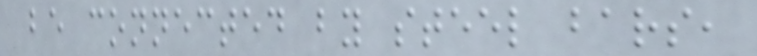be connected by steel bars,
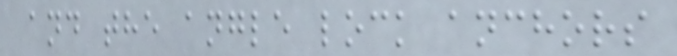and the angle lock anchors
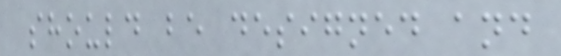should be designed and
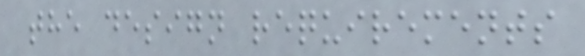the design requirements
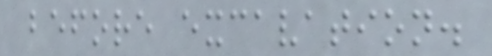before excavation.
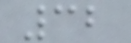32
